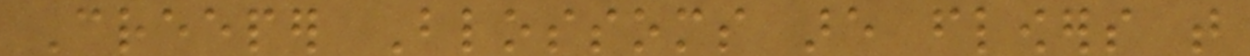Creeper Blossoms are flowers that
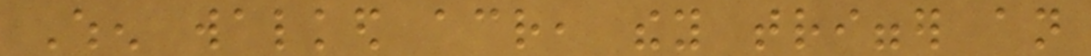When walked across, they trigger an
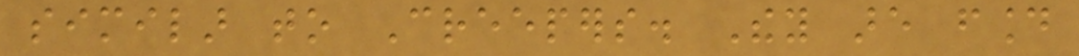similar to Creepers. They are found
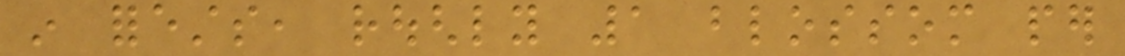in forests, roughly 1 blossom per
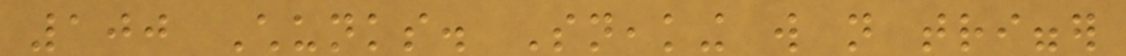100 Chunks. Sneaking will not trigger
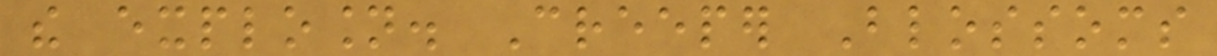the explosion. Creeper Blossoms
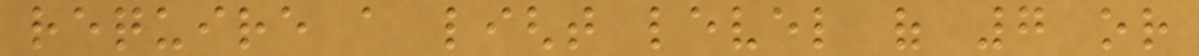require a light level of 7 or
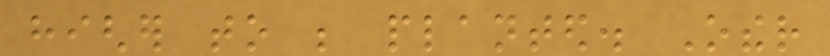higher to be planted. Other
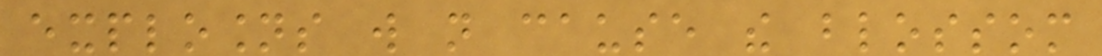explosions will not cause the blossom
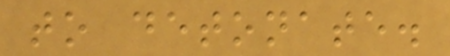to detonate.
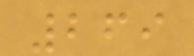269
